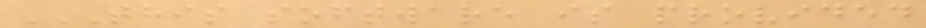THIS SOFTWARE IS PROVIDED
